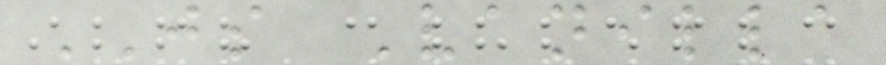JS Vanilla
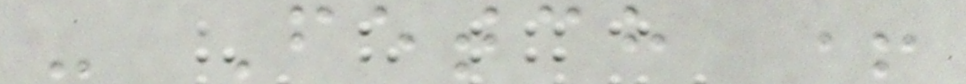- Fetch +
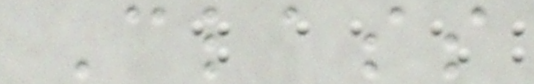Class
